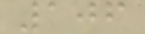106
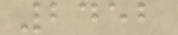2452
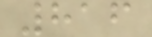816
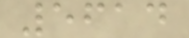5614
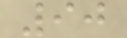90
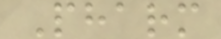Pharm
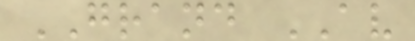GRAND AV
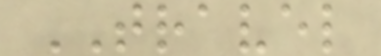TRAVEL
